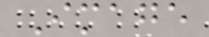Image
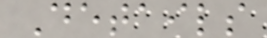Details
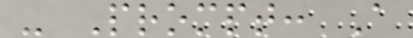- Prompt: A
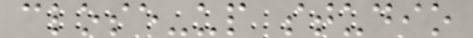close-up studio
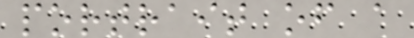portrait of a
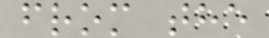from the
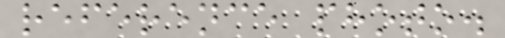reference photo.
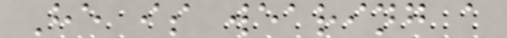He is wearing a
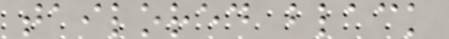tailored black
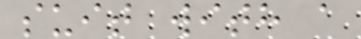suit with a
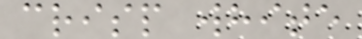crisp white
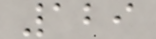129
